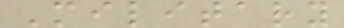Military
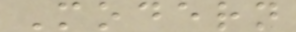Modern
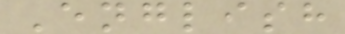English
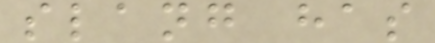slang has
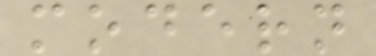modern
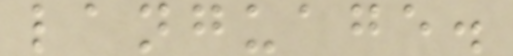language.
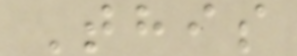This
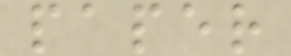paper
